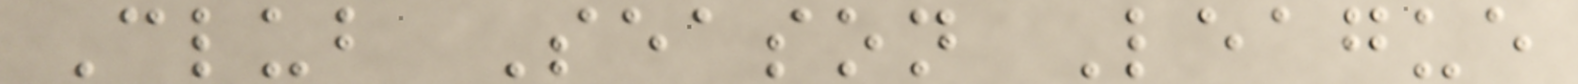Club Season League
